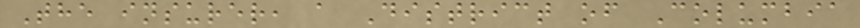The insurer, a District of Columbia
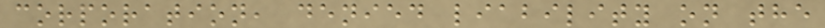corporation, denied liability on the
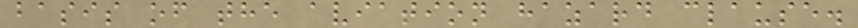basis of the aviation hazard clause.
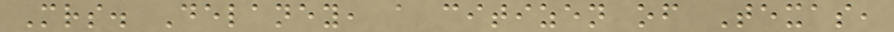Mrs. Delaney, a citizen of Texas,
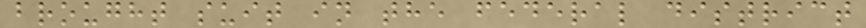brought suit in the federal district
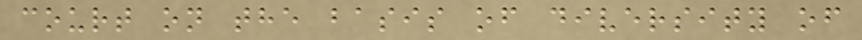court on the basis of diversity of
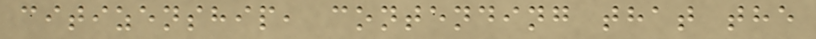citizenship, contending that the
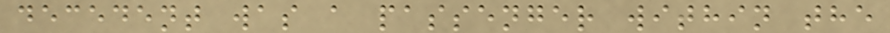decedent was a passenger within the
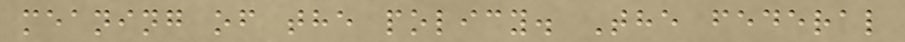meaning of the policy. The federal
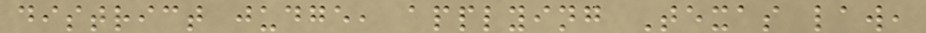district judge, applying Texas law,
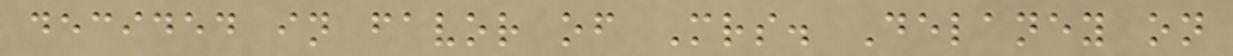decided in favor of Mrs. Delaney on
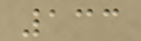133
